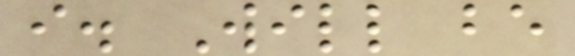i. Will be
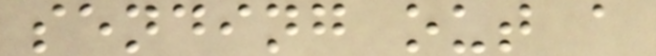sending out a
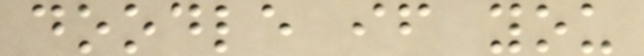doodle if you
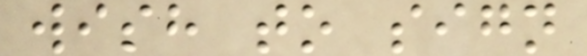wish to sign
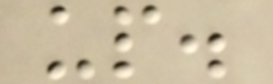up.
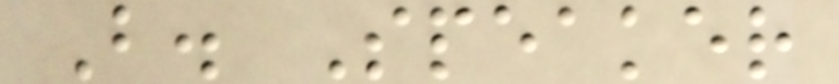B. Speaker
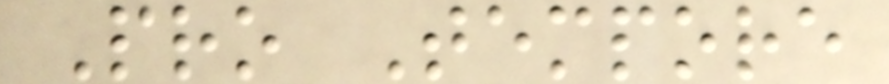Pro Tempore
